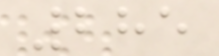285
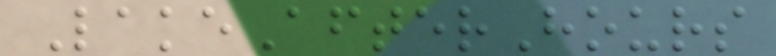LakeAfterHours
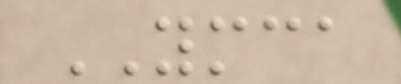YMCA
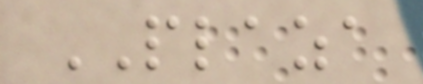PLAZA
